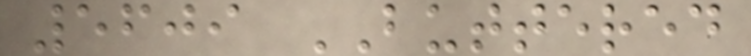5609 BUTTERED
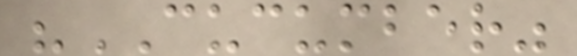"CUCUMBER"
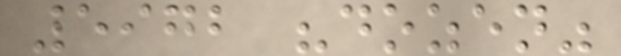5972 "dozen"
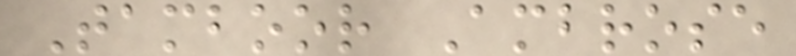Tamboor Ambrose
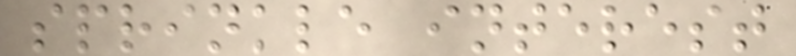sprinkle interest
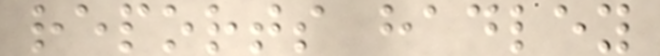reports hadley
